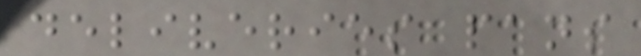deliveries pans
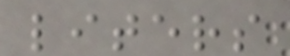liters
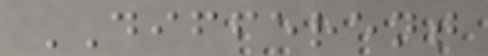DIFFERENT
